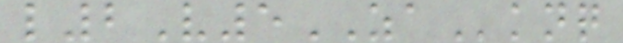l2V5ZAknq
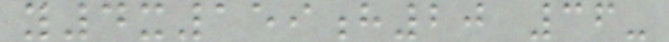y4x159h20 36-
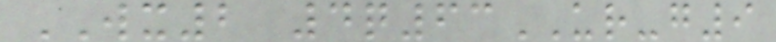WX2 4q63UR-g9
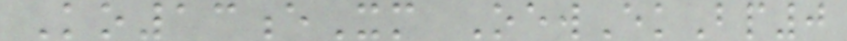Ko13eXm OewEkBp0
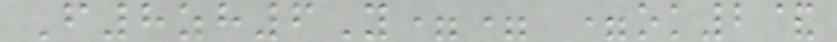F8zh6Y== =ok2&
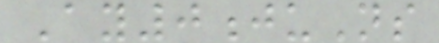Ay0juNs
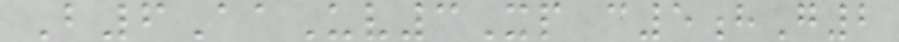B6AaUv3Xp c5hG2
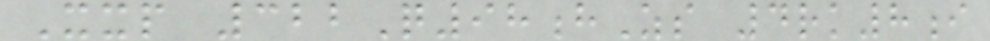Xxp 322Q98hZs 4rk8i
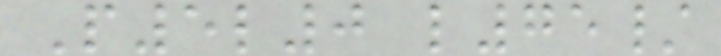P5l0 l75/
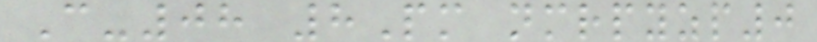C-08 8Pm nmrpyzp0
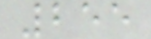255
